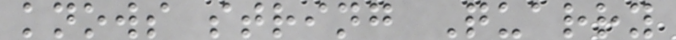knows string Quarry
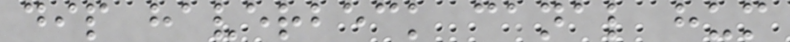dip haverbeck canal hum
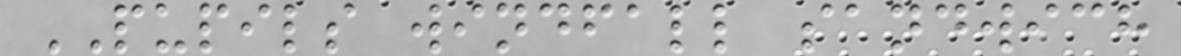PUPILS windfall sandwich
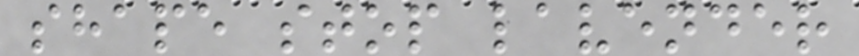shape stop lavender
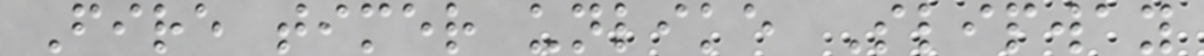Fire timer unlike Slipway
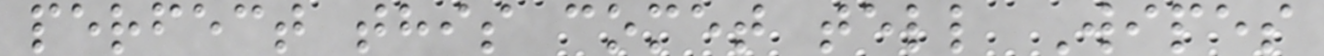perfect this comet tell Wipes
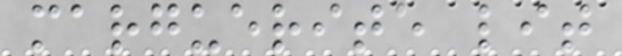marguerite lit
